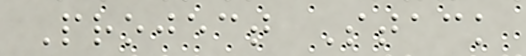Project Stack
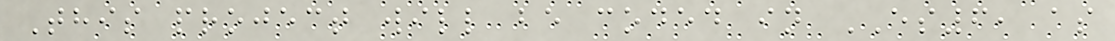This project will be coded in ES6, as
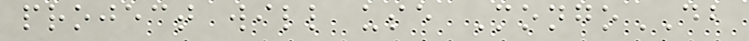project will use MongoDB
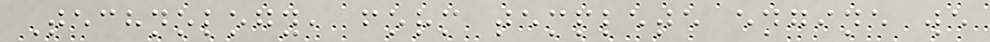Technology, form templete engine we
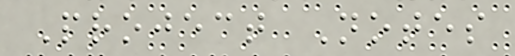Project Notes
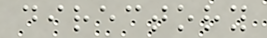directory
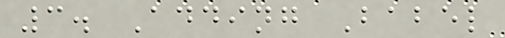3. Adding Babel
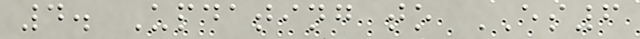4. Updating to ES6
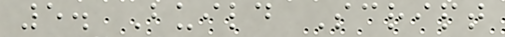5. Build Script
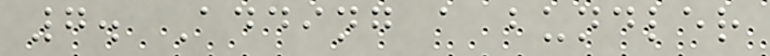7. Adding a bundler
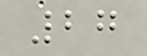27
